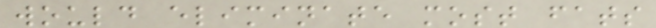would eliminate most fats
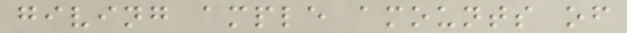giving ample amounts of
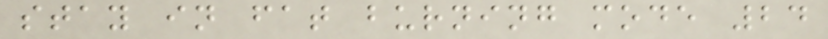stay in fat burning mode 24
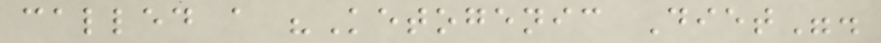called a "Ketogenic Diet".
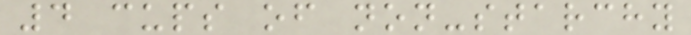4 cups of non-starchy
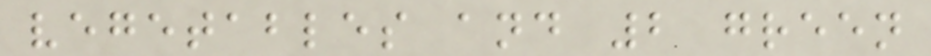vegetables and 2 green
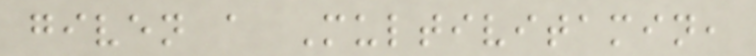given a Multivitamin,
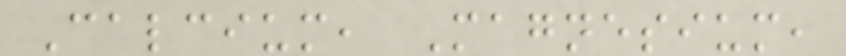Calcium, Magnesium,
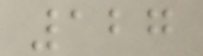127
